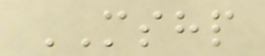MSHP
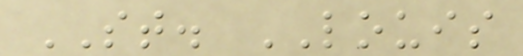ST. LOUIS
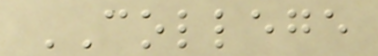COLLEGE
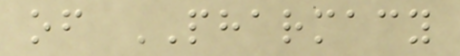of PHARMACY
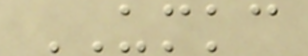UMKC
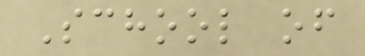School of
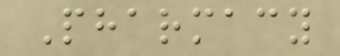Pharmacy
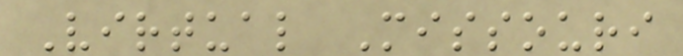Virtual Missouri
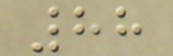88
